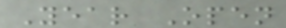Year Open
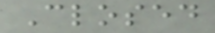Closed
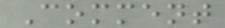Comment
